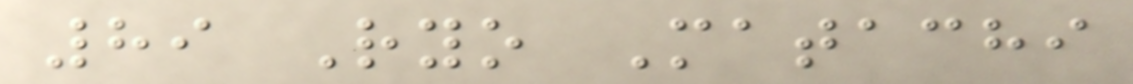89 Ryo Matachi
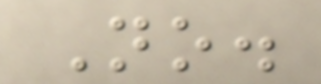No.
